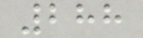288
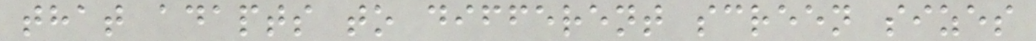that adapts to different screen sizes
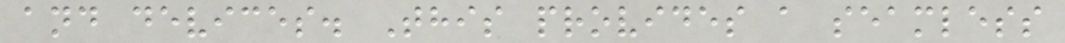and devices. This provides a seamless
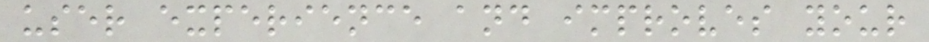user experience and improves your
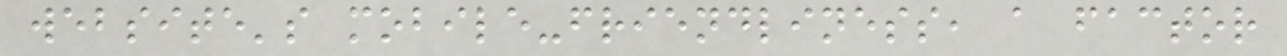website's mobile-friendliness, a factor
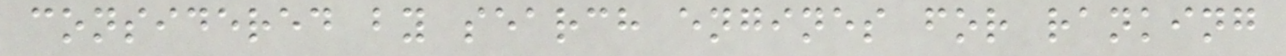considered by search engines for ranking
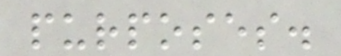purposes.
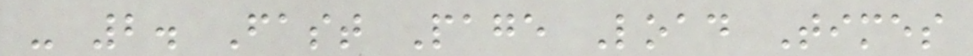- 2. Fast Page Load Times
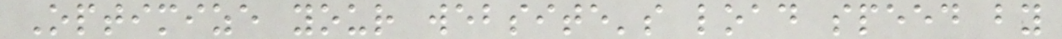Optimize your website's load speed by
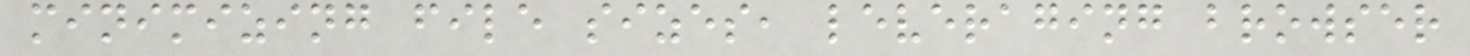minimizing file sizes, leveraging browser
